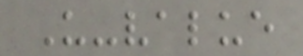U-value
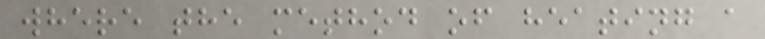where the method of heating a
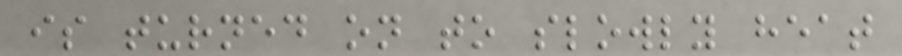is turned on to slowly heat
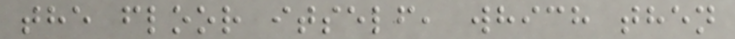the floor itself, which then
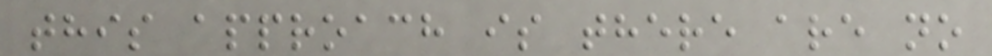this approach is there are no
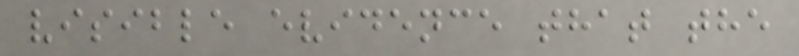visible evidence that the
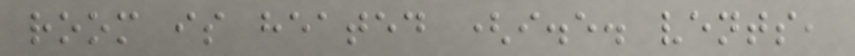room is heated (i.e. vents,
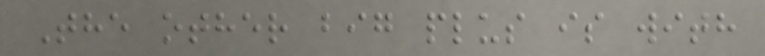The other big plus is with
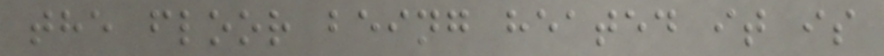the floor being heated it is
